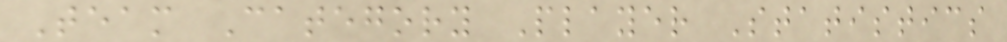Team Category Player Statistics
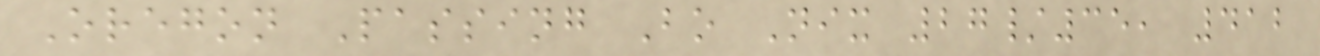Oregon Passing Bo Nix 27/35, 412
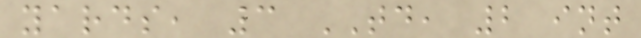yards, 3 TD, 2 int
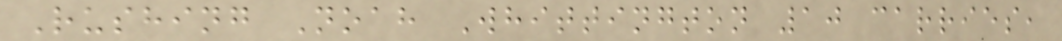Rushing Noah Whittington 10 carries,
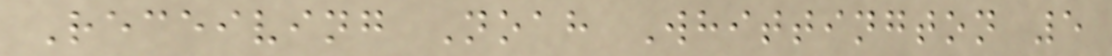Receiving Noah Whittington 5
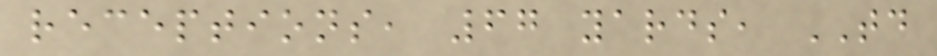receptions, 67 yards, TD
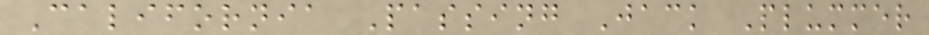California Passing Jack Plummer
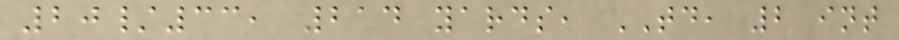20/33, 214 yards, TD, 2 int
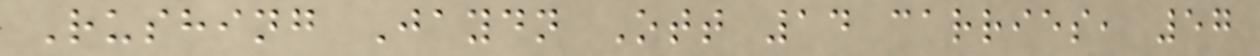Rushing Jaydn Ott 14 carries, 57
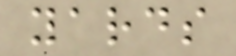yards
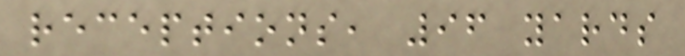receptions, 96 yards
